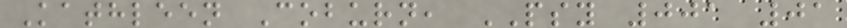Kathleen Coburn, PSY 001 01
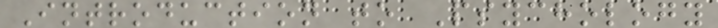Introduction to Psychology
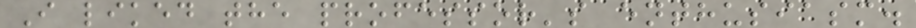I liked the professor's enthusiasm.
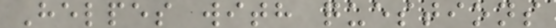Helpes with questions
